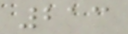213
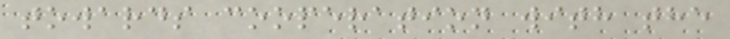towards cooperation with the
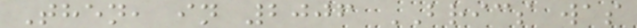Then, in 2006 BRICS was
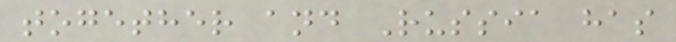together and Russia has
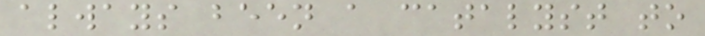always been a catalyst to
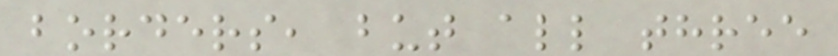borders, but all three
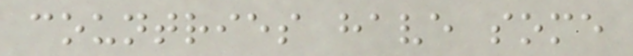countries have some
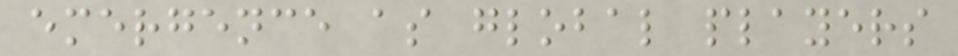emergence as global players
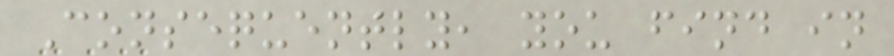Consequently, you find in
